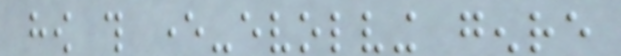how this ever-evolving genre
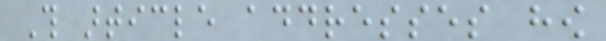This article addresses how
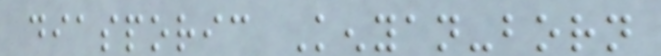diasporic Kenyan-born
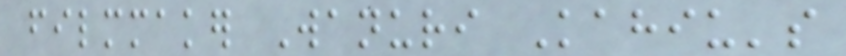filmmaker Wanuri Kahiu's
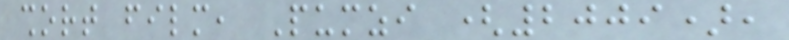short film, Pumzi (2009),
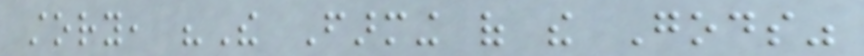story, "The Farming of the Gods"
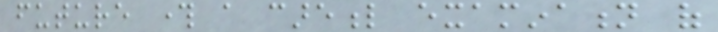future through a careful examination of
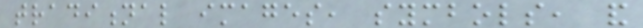traditional images, symbols, and
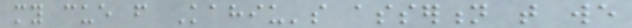my cue from Kahiu's assertion that we
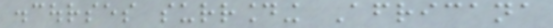discourses surrounding Africana
